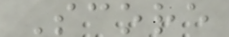Score
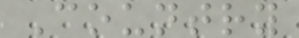Country
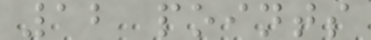12 points
